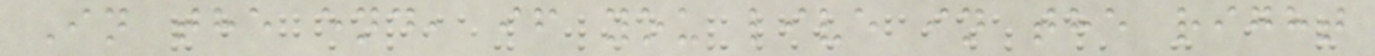In the end, if you live in the right
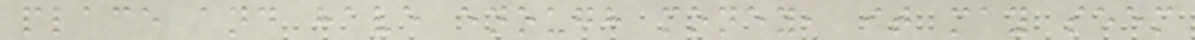place and have enough money, it may seem
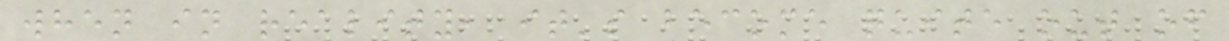when in reality, it's become quite out of
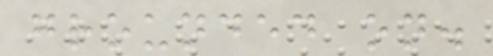grounded on.
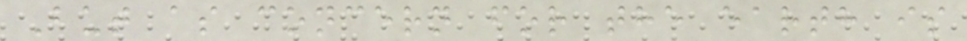But as concern for the earth is
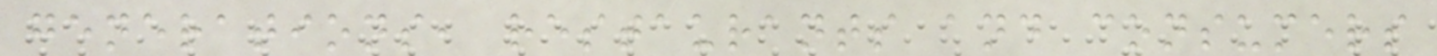generations, restaurants and consumers
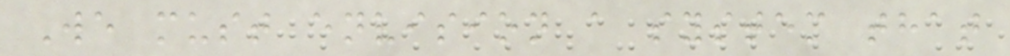We must envision a system that
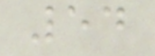54
